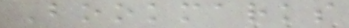Bookmarks
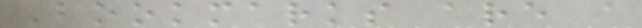Bookmarks are a
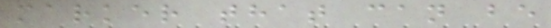marker that can be
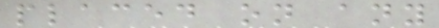placed on any
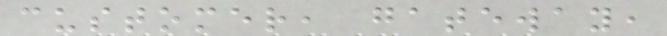customer, gateway,
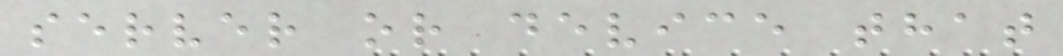server or device that
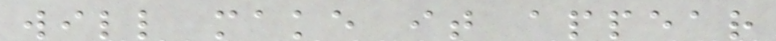will make it appear
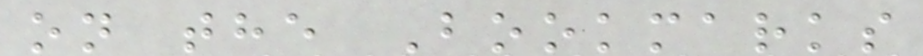on the Bookmarks
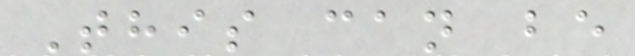This can be
